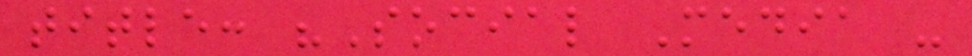title: "Social Media -
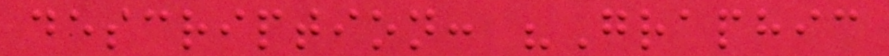description: "Graphic
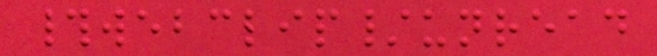#webclip/unread
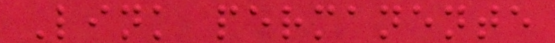Link permanente
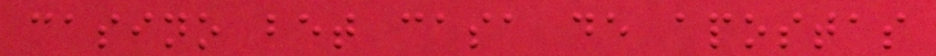casino bet casa de apostas
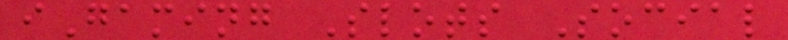iGaming Slots Social
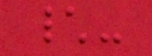\-
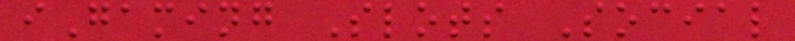iGaming Slots Social
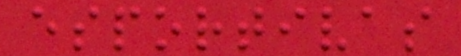esportivas
